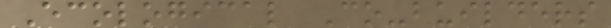Ecological Co-builders
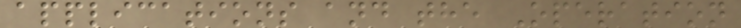applications and the Operation
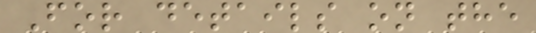For details on the
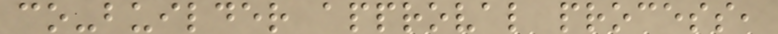co-builder approval process,
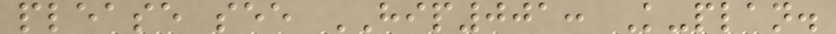please see HIP001: K-plan.
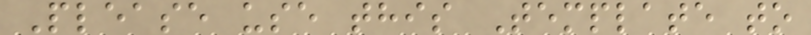Please use this Template to
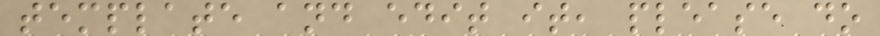template and edit it, please do
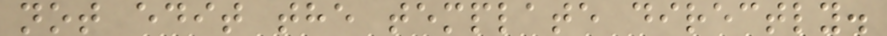not edit the template directly.
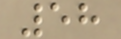58
